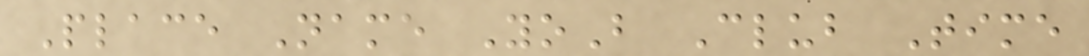Place Name YoB Club Time
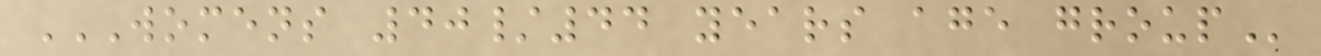WOMENS 40/44 YEARS AGE GROUP
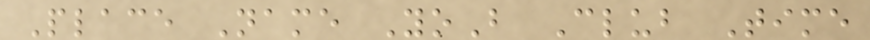Place Name YoB Club Time
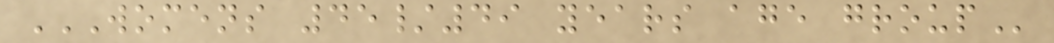WOMENS 45/49 YEARS AGE GROUP
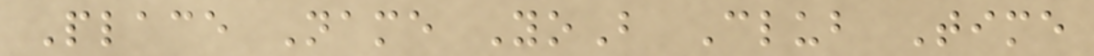Place Name YoB Club Time
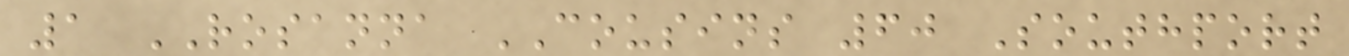1 ROSANNA COUSINS 60 Southport
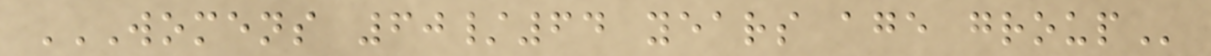WOMENS 60/64 YEARS AGE GROUP
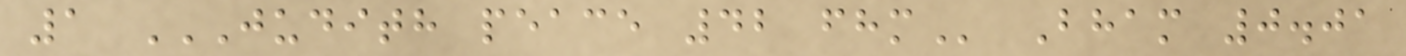1 JUDITH PEACE 42 FHM Bham 0.01
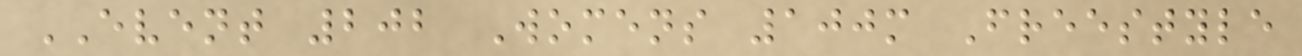EVENT 202 Womens 100m Freestyle
